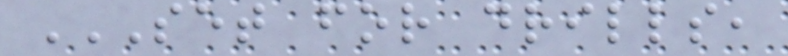SET FOR DRILLS,
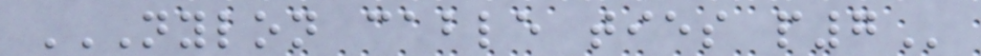NYLON CABLE TIES P7
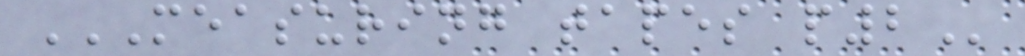MEASURING TAPES P2
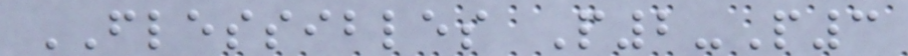FLESSIBLES P2-P3
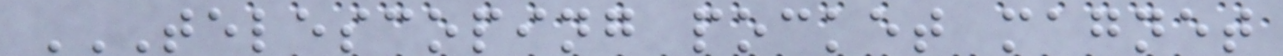TELESCOPING POCKET MAGNET
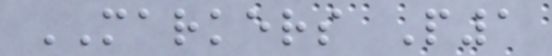MARKERS P1
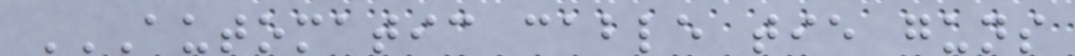AUTOMATIC CABLE TIE GUNS
